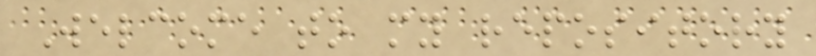Welcome to my repository
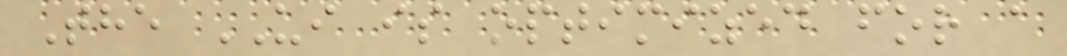The UI is optimized for a
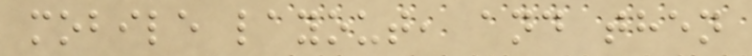mobile layout, and then
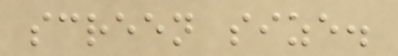screen size.
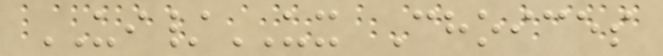UI/UX Choices
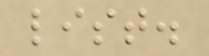list.
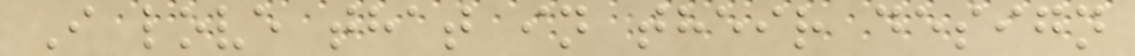I love that in their design
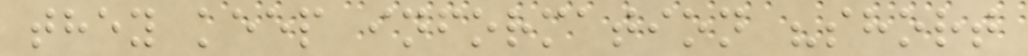they keep information "short
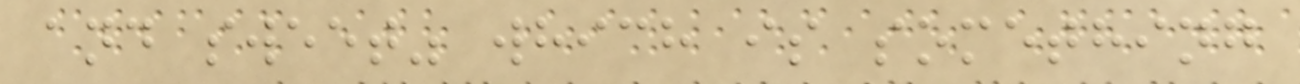and sweet" which is something
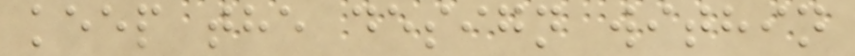keep the design within
